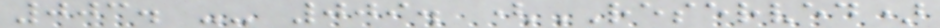003. -- 009. (RESERVED)
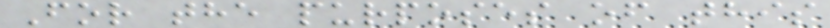For the purposes of this
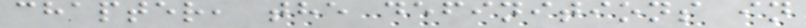chapter, the definitions in
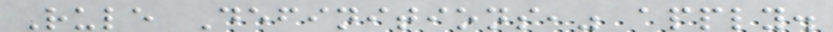Rule Definitions," apply.
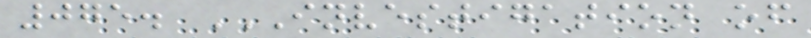075. INVESTIGATION OF
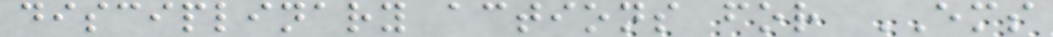disciplinary actions for EMS
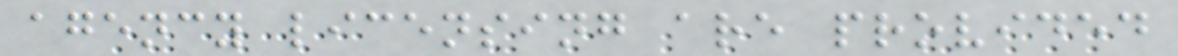agency licensing are provided
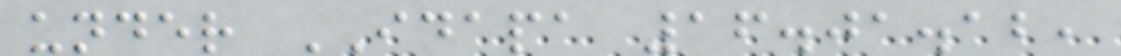under IDAPA 16.01.12,
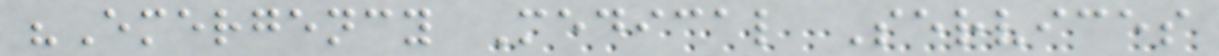"Emergency Medical Services
